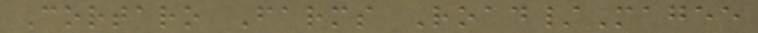Cortaro Farms Road/Magee
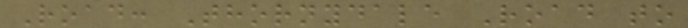Road: Thornydale Road to
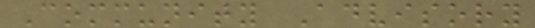Community Advisory
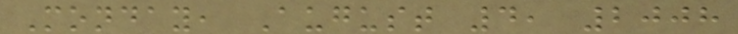Monday, August 4, 2008
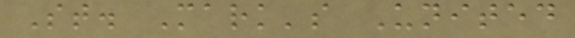St. Mark's United
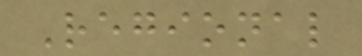Regional
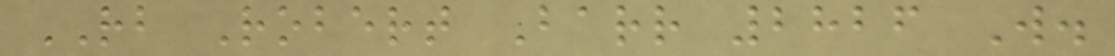RB Robert Barr 2826 W.
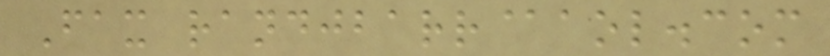Fax randjbarr@aol.com
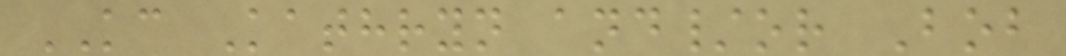KC Kathryn and/or Bob
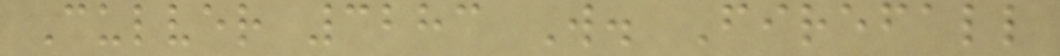Culver 3283 W. Firefall
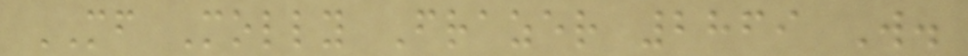MF Molly Frazer 2869 W.
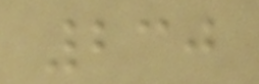230
